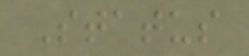Status
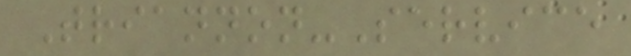Triannon-Service
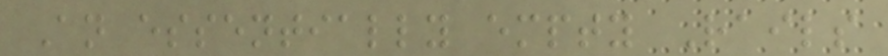An essentially empty Rails
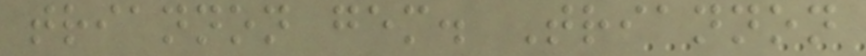triannon gem. Triannon
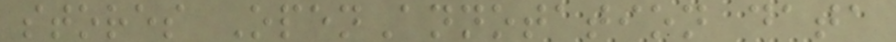stores OpenAnnotation data
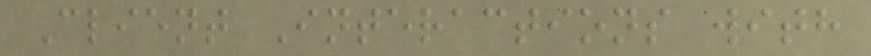Client Interactions with
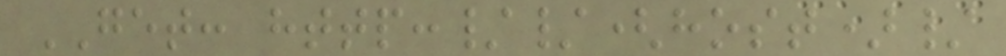GET: http://(host)/
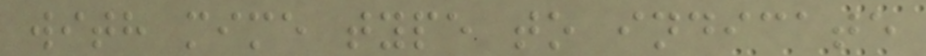with mime type to indicate
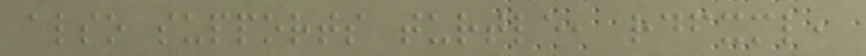also supports turtle, rdfxml,
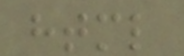html
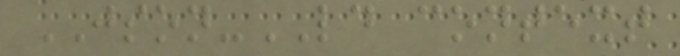JSON-LD context
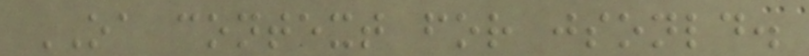OA context for jsonld.
